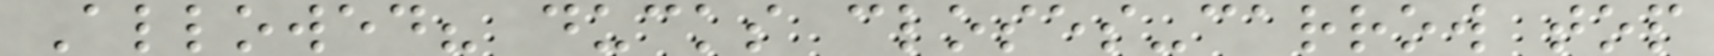Allowed? ducks closes-carrow top
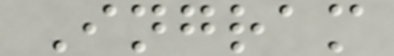Ingram
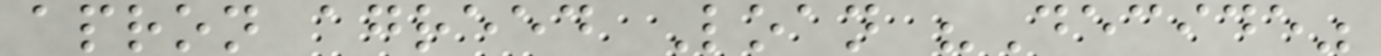apron agreed Loan "Decide"
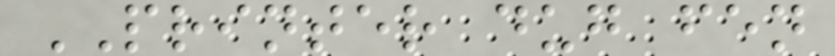PRINTER dug fen
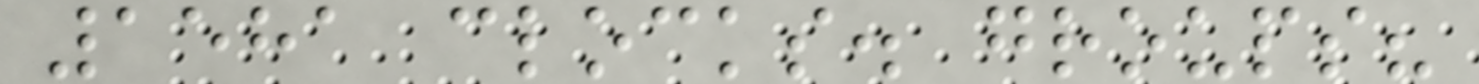1581 clocks. groups?
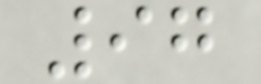97
